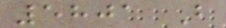5801 B
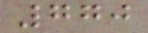770
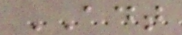ADT
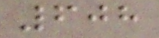608
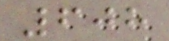608
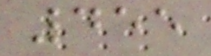455
